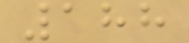188
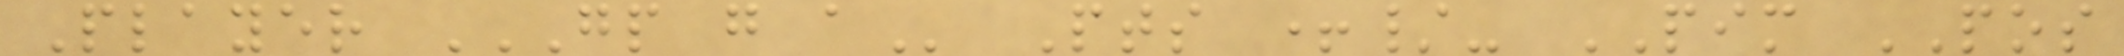Player GP G A Pts +/- PIM POS
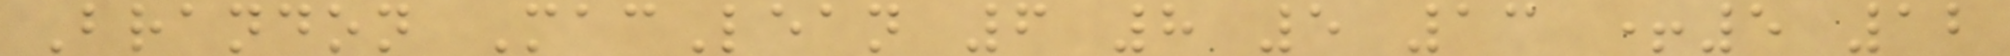Brandon MacLean 6 8 5 13 +5 12
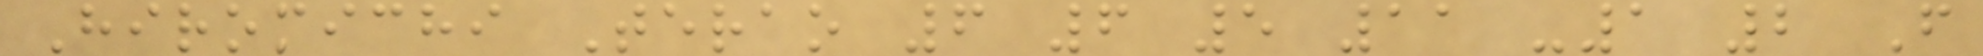Hiromichi Terao 6 6 5 11 -1 2 F
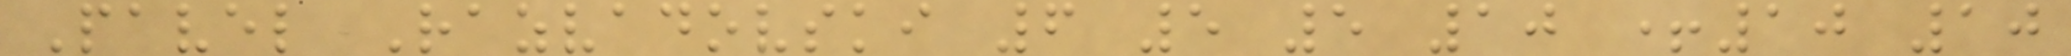Pavel Razvadovski 6 5 5 10 +10 10
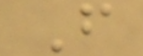F
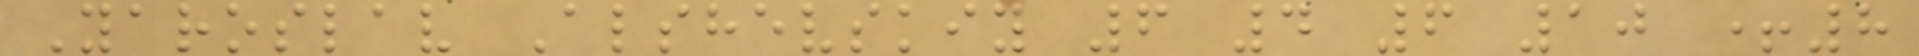Yaroslav Alshevskiy 6 4 6 10 +8
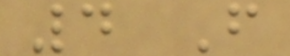4 F
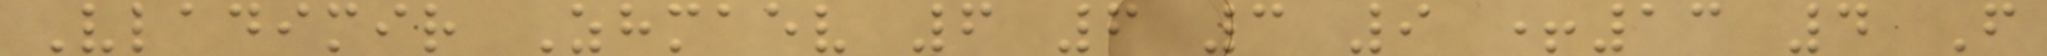Vladimir Zhmaev 6 6 3 9 +13 4 F
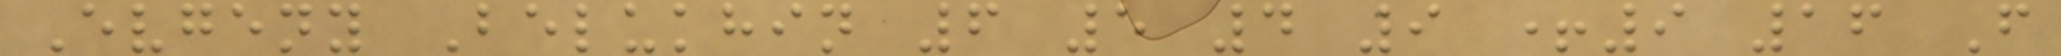Evgeny Belukhin 6 5 4 9 +9 16 F
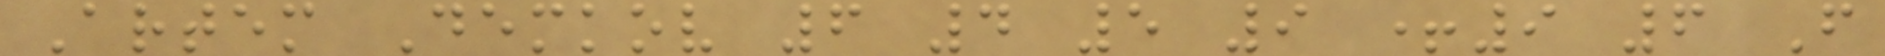Artem Demkov 6 4 5 9 +9 6 F
